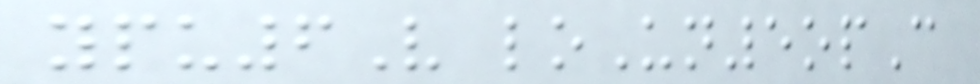ypu6V loUn5opC
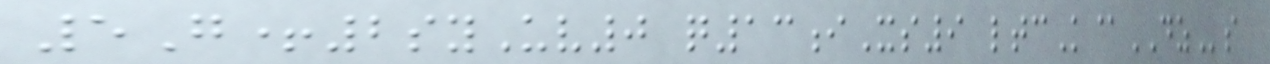5G+2syUv0 q13iXs9 ltcK@DZs
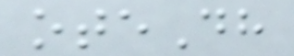oteDh
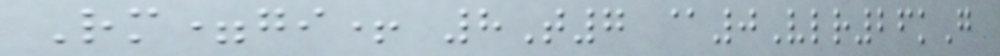Rm=gi+ 8T7 @0Vlr26kG
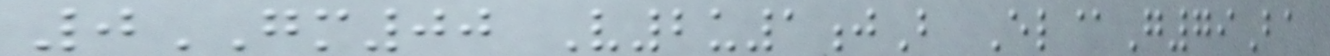0GM00 V2u1jB El@G79Ba
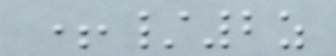+/2z
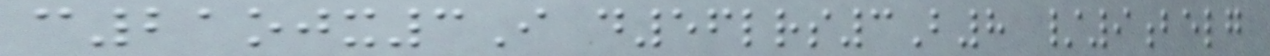c21ojx3I d56lrs3B8 /9belg
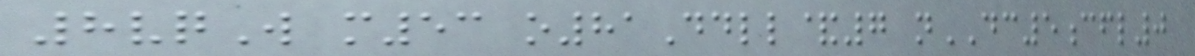8vqW m53 o81Ddll&7 nDC5cfl0
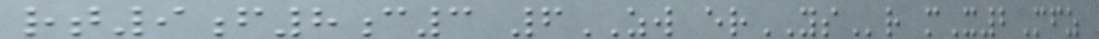rt9f8c3 6ZW erYSr mX2Mfz
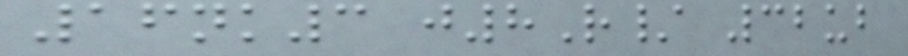16nk3 j8R/ 32ub
